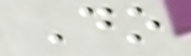Do
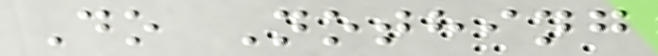Do Nothing
